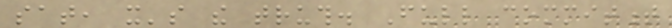sat, it's the truth. Full commitment
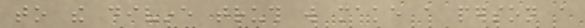to the divine truth will make a person a
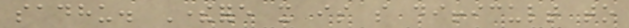sadhu. Therefore it is so difficult to
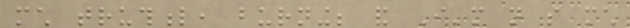much truthful, burning; and I'm not so much
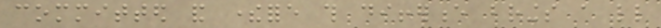committed and therefore this difference brings a little
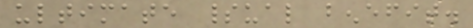ultimate spiritual benefit.
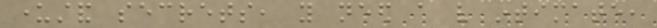understand secrets, you need a very intimate,
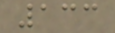133
